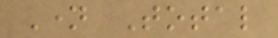Name Total
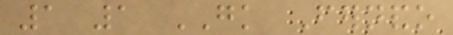1 1 GK Fernando
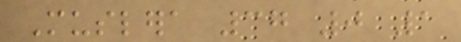Muslera 37 0 1
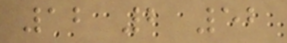12 2 52
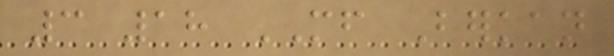3 18 MF Berkan
